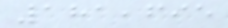181,695
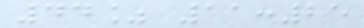44% 11:25
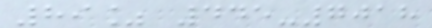89% 445-7018
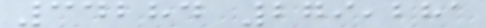34284 279,281
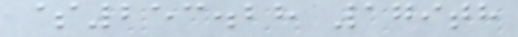$253.28 179th
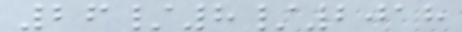26/8/2018
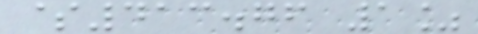$413.76 1%
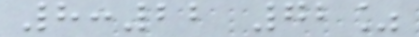8:22 72%
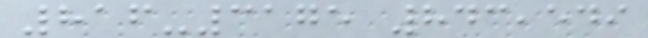816-3175 843,549
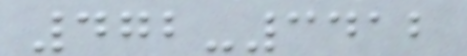472-3412
